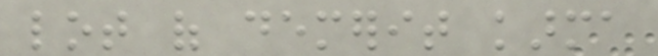lot of demerit karma
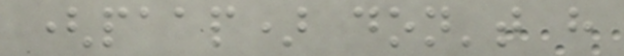(paap) don't have
